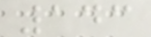143
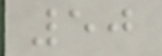50
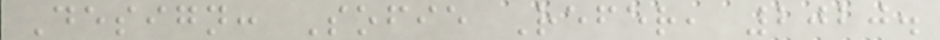Design: Sofie Refer, 2020.
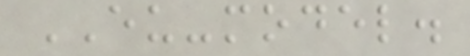EU-model.
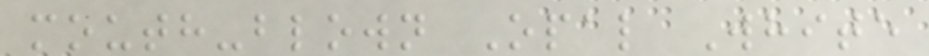mouth-blown Opal White
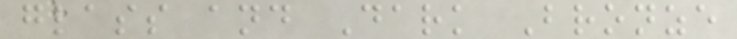glass and Dark Bronze
